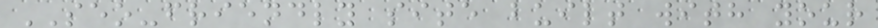SEO-friendly site built with your
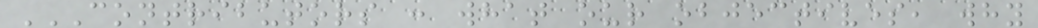CONTRIBUTORS : WHAT OUR OBJECTIVES, WHY
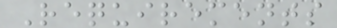Requirements
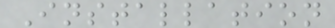Installation
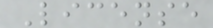License
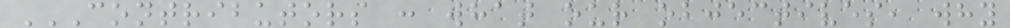CONTRIBUTORS : WHAT OUR OBJECTIVES, WHY
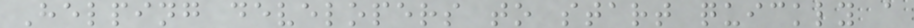Helping developers to start quickly a
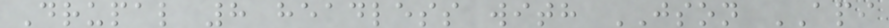Drupal 8 headless with JSON API
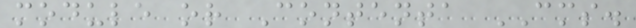module or Contenta CMS.
